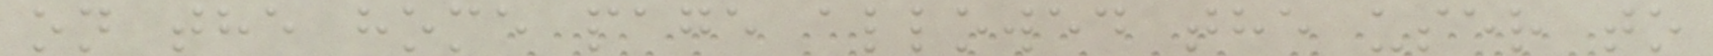on the home page allowed the user to
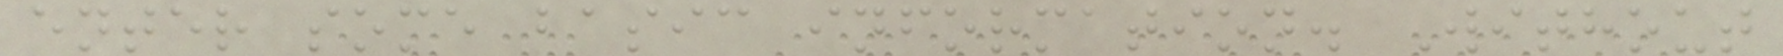enter some basic information. Without
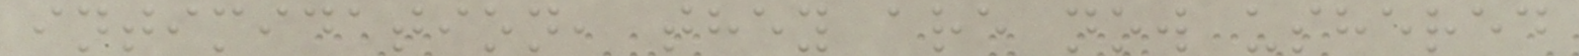intimidation, they are now ushered
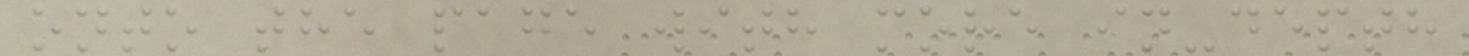onto the page with more in-depth
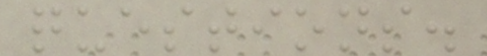questions.
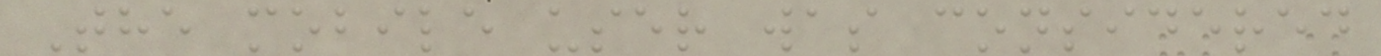The mobile user was considered
